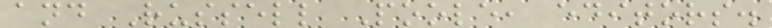and Russell Poole, editors.
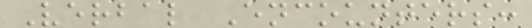Verbal Encounters:
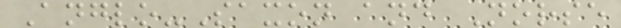Anglo-Saxon and Norse
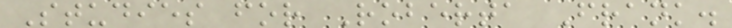Studies for Roberta Frank.
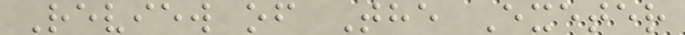Review of The Exeter
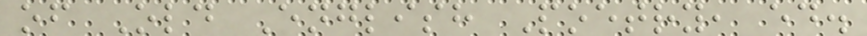of Old English Poetry, ed.
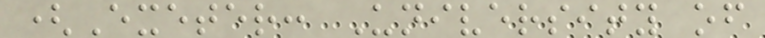(Exeter: University of
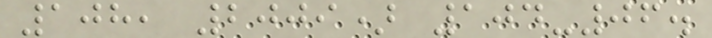108, 2009) 104-06.
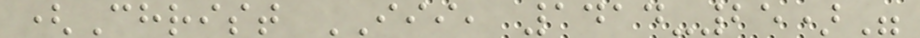(Christ III, 1414-25)"
